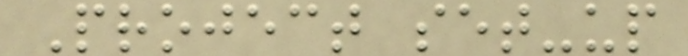Project set-up
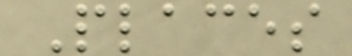Places
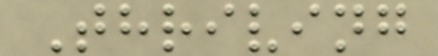Thriving
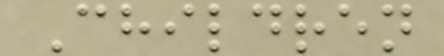Children
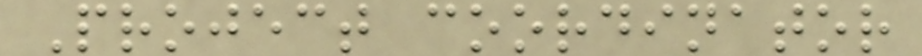Project coordinator
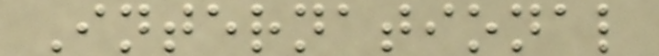International
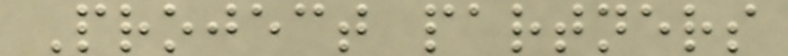Project partners
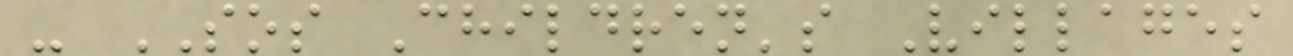- SOS Children's Villages
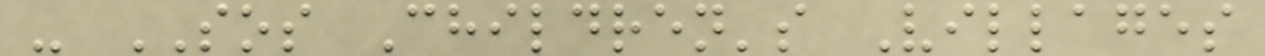- SOS Children's Villages
